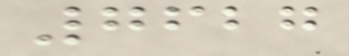7627
